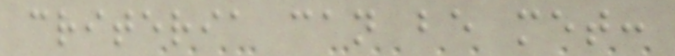criteria can be met:
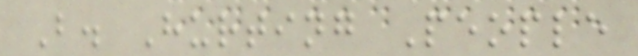B. Hurting People
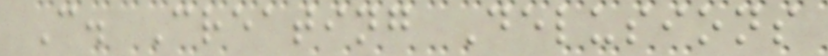C. Creating Delusions
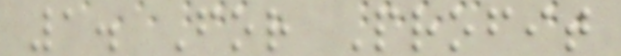1. For Profit
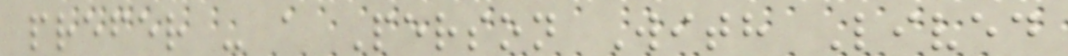prefer - a Person With Lived
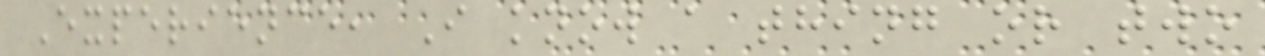Experience, I know a thing or two
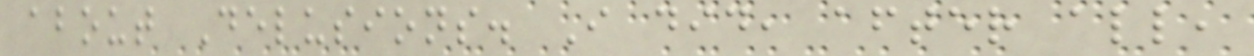about Delusions. I did, after all,
